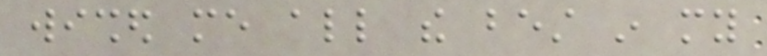wished me all the best in my
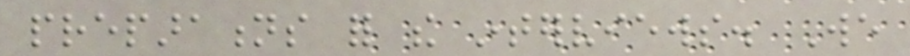preparations for the interviews. We
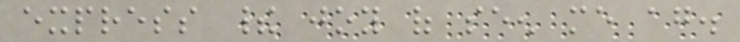express their joy of seen me again.
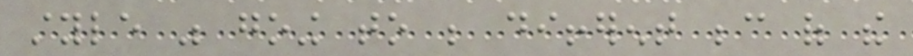style was going to be different because of the
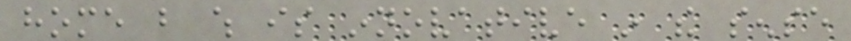home but which is innovative in the sense
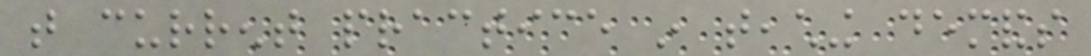that current practice in teaching demands
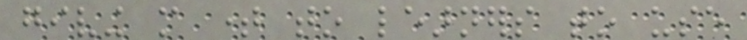giving more time to learners to use
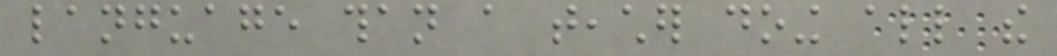language than a teacher doing all the
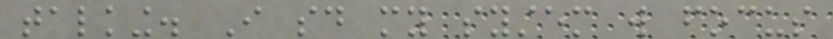talking. I said my system will focus
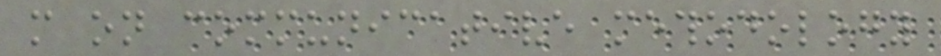more on communicative methodology
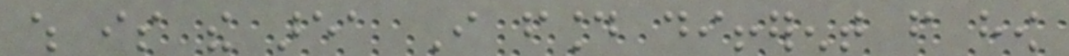which is the area I found different from how
